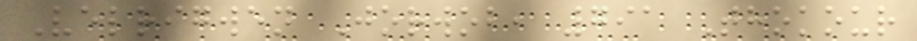Velrigwen Jorwob, 791 Thokour
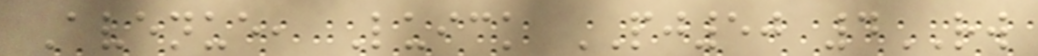Avenue, Luick PJ50 4RW
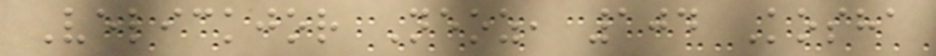Velickjor Neoz, 104 Kosha
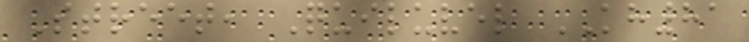Street, Quiluvel KH81
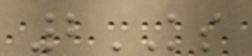2KS
